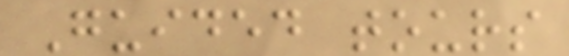Guided tours
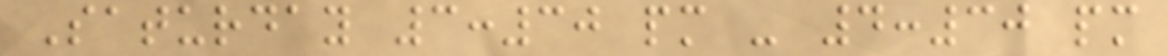Saturday 3:30 pm - 4:30 pm
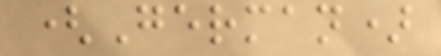(German)
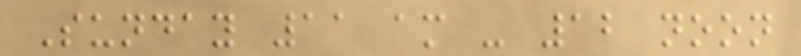Sunday 11 am - 12 noon
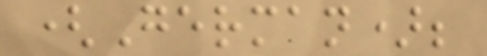(German);
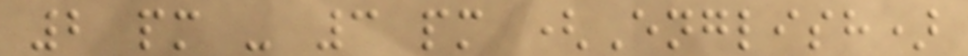2 pm - 3 pm (English)
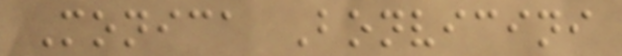Monica Bonvicini
